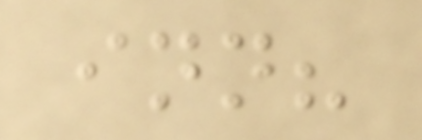inn?
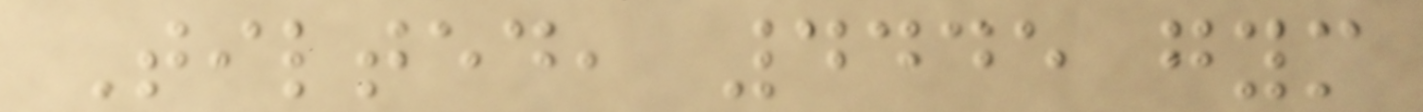Tilted, 4445 gym
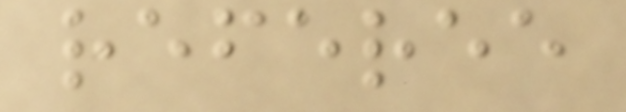referee
